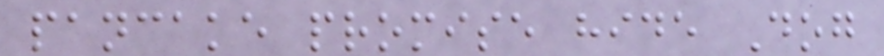pancake promise hide Dog
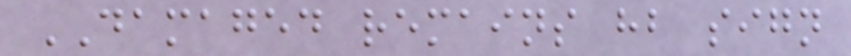DAMAGED remains hb sign
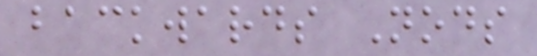backwards Nods
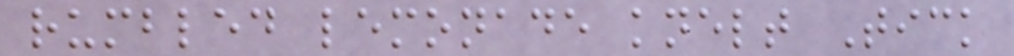rumbled lemonade knelt Tick
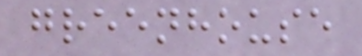greenhouse
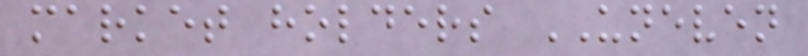market holders UNEVEN
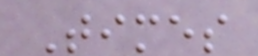Times
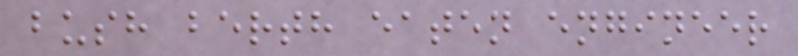bush berth eaten engineer
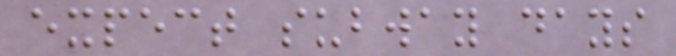expect subway days
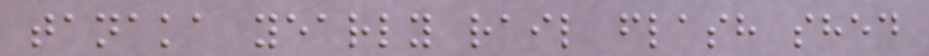tanaka yearly rail flash shed
